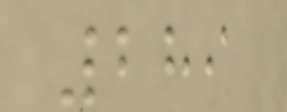289
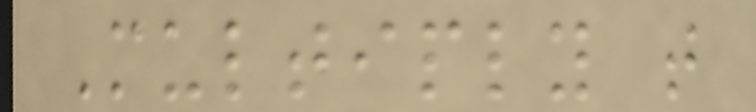Multiply that
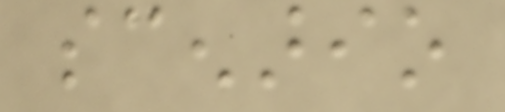scenario
